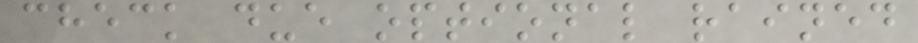check due optional rained
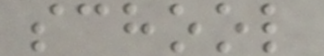school
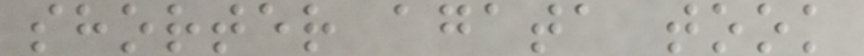shorter agata took
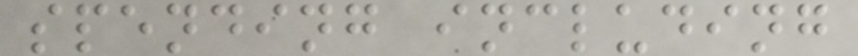spending including
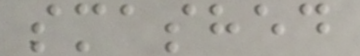smashed
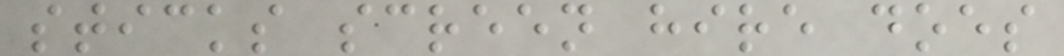sticks screen hire does
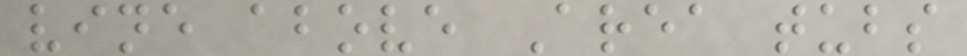vine above Area tubs
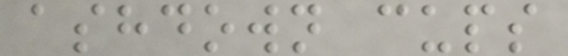ashdown cups
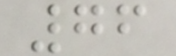76
